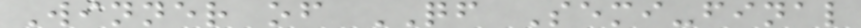Winner of QF Semi-final
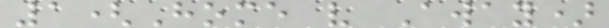1(Home v Away)
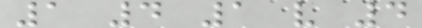1 4 1 v 4
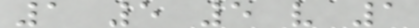1 5 5 v 1
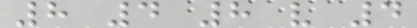8 4 8 v 4
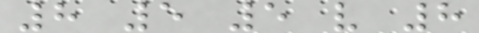8 5 5 v 8
